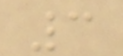3
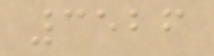3526
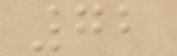72
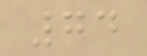74
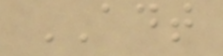ADT
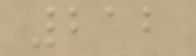212
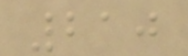210
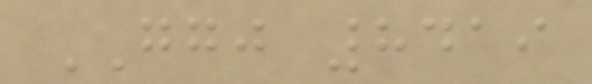GGJ 8419
